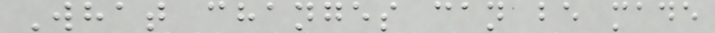What changes can be made
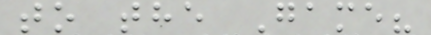to the Game?
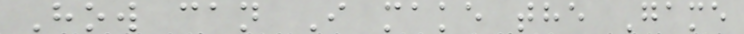How can I make the Game
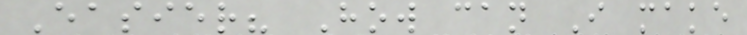Easier? How can I make
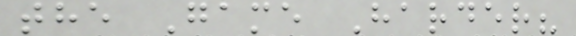the Game Harder?
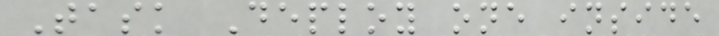Task Deploy one inside
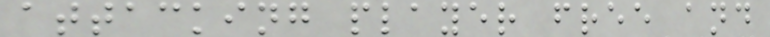attacking player free and
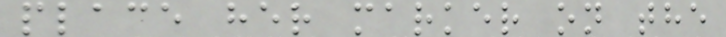place her marker on the
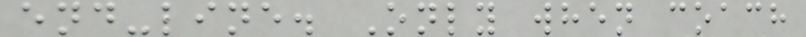end-line. Only when coach
